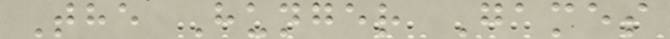The Hunger Games
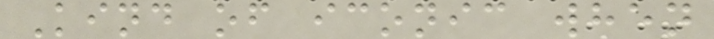Kind of iconic when
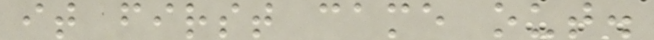it first came out.
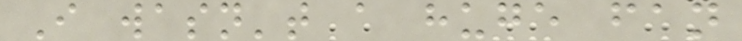I wasn't a huge fan
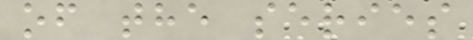of the series
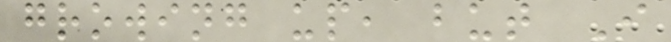growing up, but I
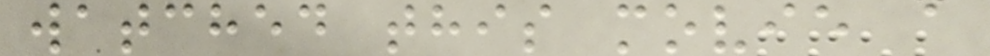watched this movie a
